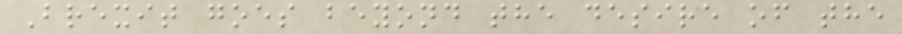Brexit goes beyond the desire of the
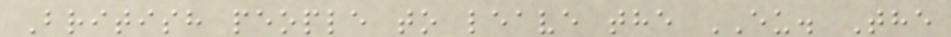British people to leave the EU. The
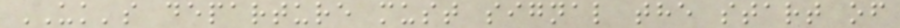UK's departure must signal the start of
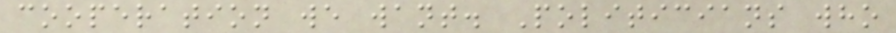cooperation we want. Politicians who
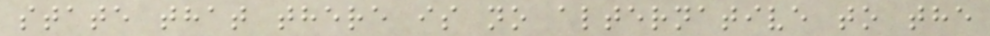state that there is no alternative to the
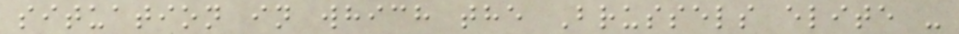situation in which the Brussels elite -
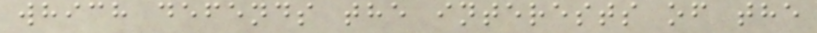which defends the interests of the
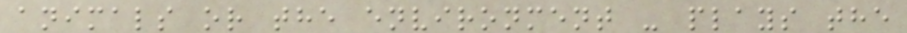animals or the environment - plays the
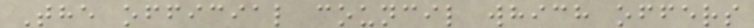The official council which offers
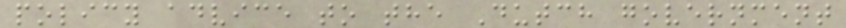policy advice to the Dutch government
